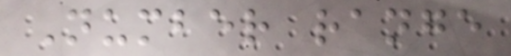Number range
